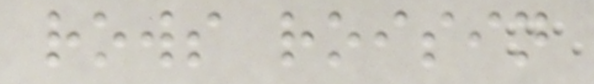rows roisin
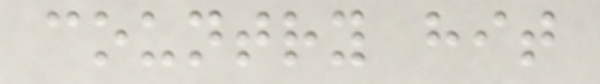country hit
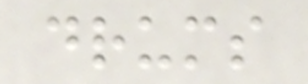drums
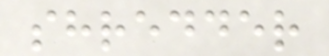shredder
